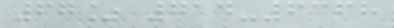67% 714-6368
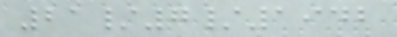21/7/1942
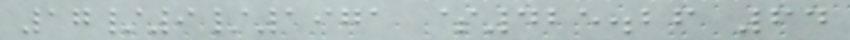17/9/1971 $425.26 64
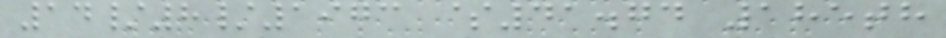14/8/1973 $41.74 185th
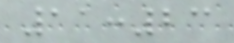11:23
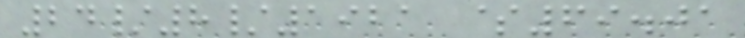24/8/1921 $69.01
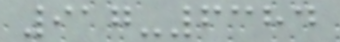917-6384
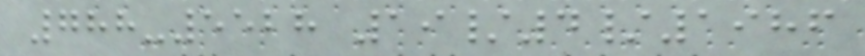788-5528 19/4/1986
